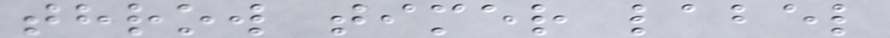throw timer label
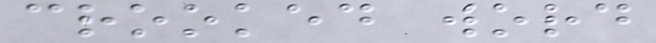crooked word
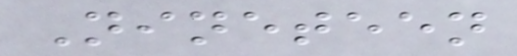Nineteen
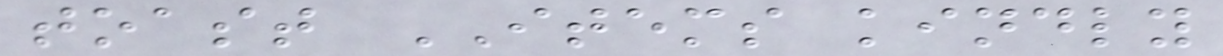toast ITEMS kindly
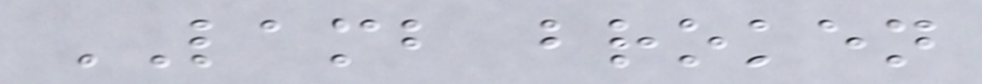LAMB broken
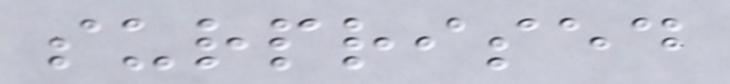surprised
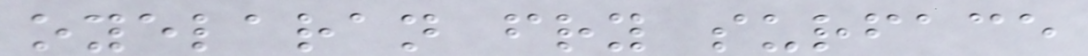oyelaran fry surface
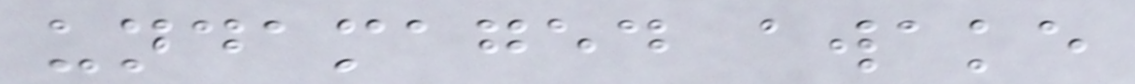undamaged awake
